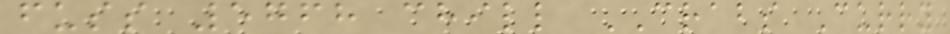fuss 5768 chill CRABS Curry
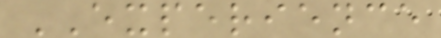EXPERIENCE
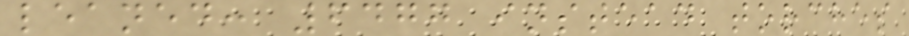leaned: 6477 instead torches
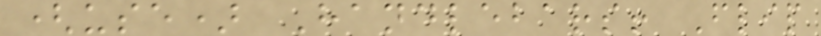(use) Handlebars! Flip
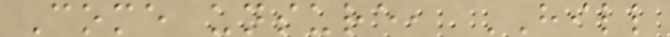Come unsure, HILL
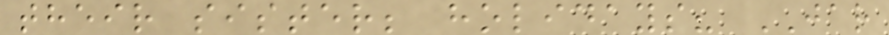their sister; holidays? JAR
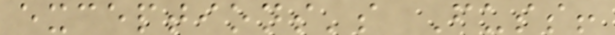exceptions's Fuss!
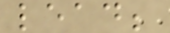lead;
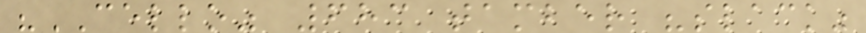"CELLO" 683 tamber "slack"
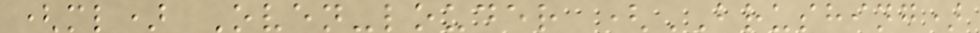(ml) Oven-louder (BRUSHING)
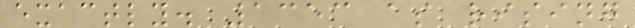exactly. 1353 as rising
